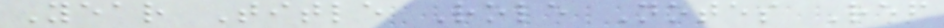Year Title Role Notes Ref
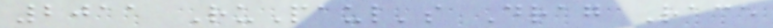2011 RuPaul's Drag Race
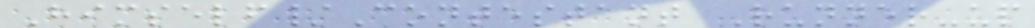Himself/Contestant Runner-up
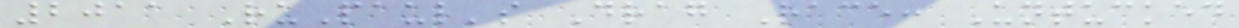2011 RuPaul's Drag Race: Untucked
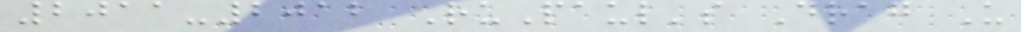2011-2012 RuPaul's Drag U
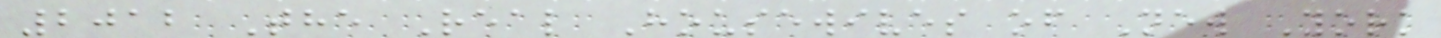2012 The Real Housewives of New York
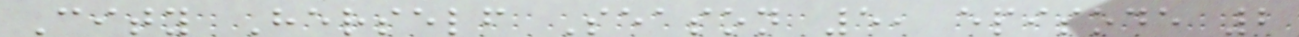City Herself Season 5, episode 2
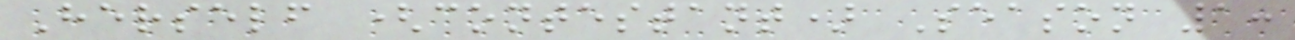Herself (contestant) Season 1:
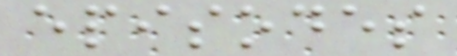episodes
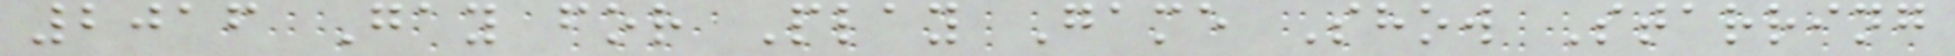2016 Gay for Play Game Show Starring
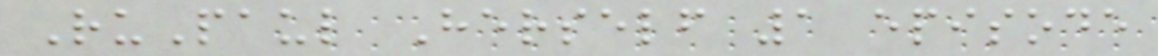RuPaul Herself 1 episode
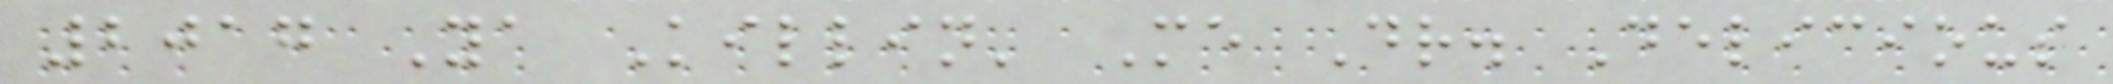2017 Ya Killin' Me Dr. Delicious
